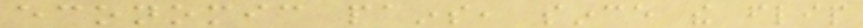economic pains, since the flip
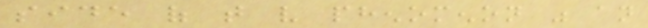side of that very phenomenon was an
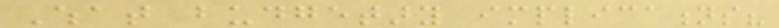What budgetary implications?
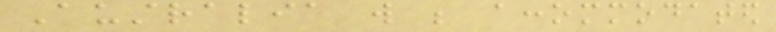Australia will be accommodated
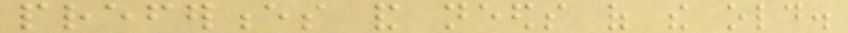preferences and needs of the old.
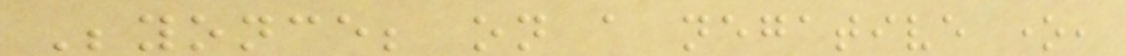Beyonce; on a negative one,
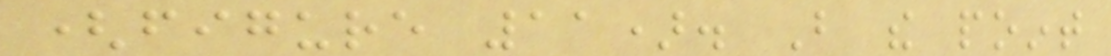(figure 11). But the point
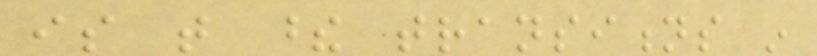is that these transitions in
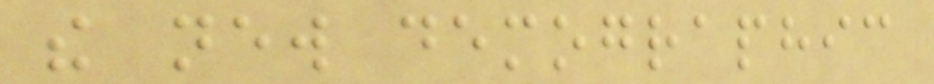the new demographic
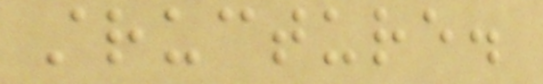structure.
